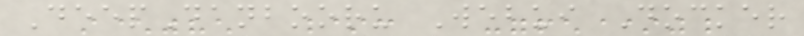DeepDanbooru Webui Docker
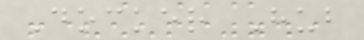Docker Hub
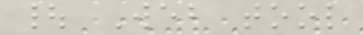| Web tool
